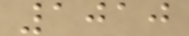1010
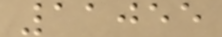11055
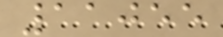11055
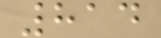814
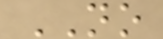NO
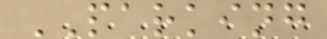PARKING
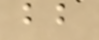bb
